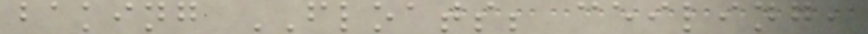baking FLOATS; ceiling,
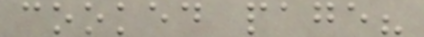cooked page?
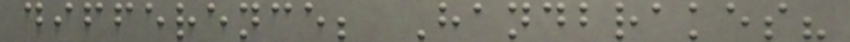difference; Handbrakes?
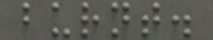burnt.
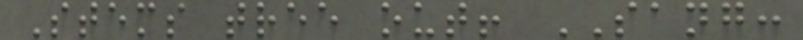Stems tree out! SANG:
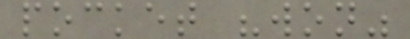pocket "won"
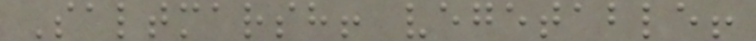Saltmarsh! vegetable!
